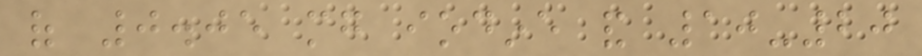of 0.05 mg iodine and 10-20
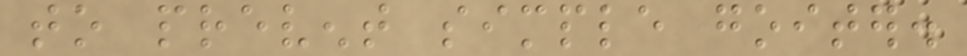to prevent simple goiter.
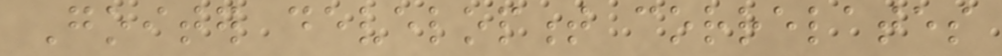Goiter development correlates
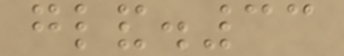gland.33
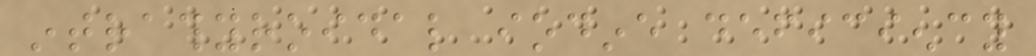intrathyroidal iodine deficiency
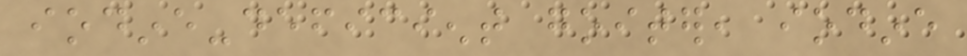iodine-deficient goiter, iodine
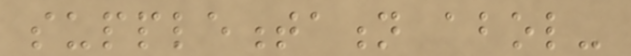supplementation abol-
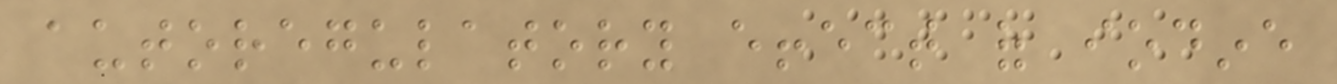autoregulatory effect of iodine
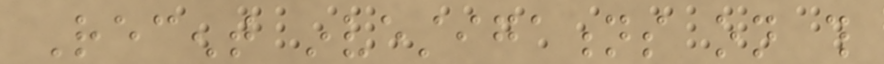Recent investigations on this
